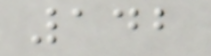142
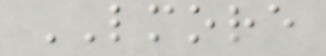LMORE
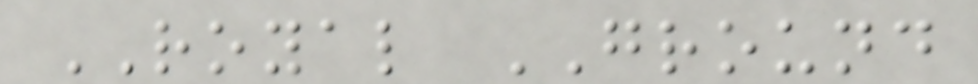ROYAL GROUND
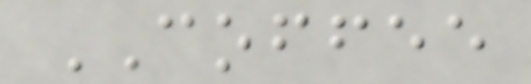COFFEE
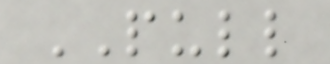PULL
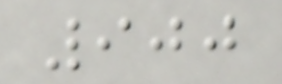900
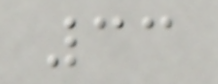33
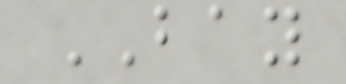BAY
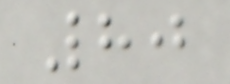80
